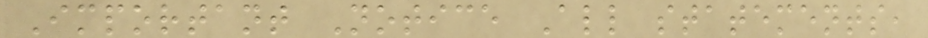Important Notice All statements,
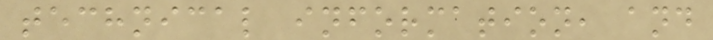technical information, and
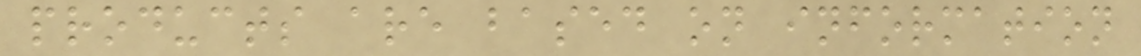products are based on information
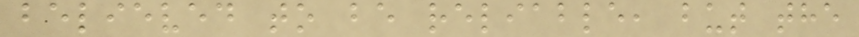believed to be reliable, but the
